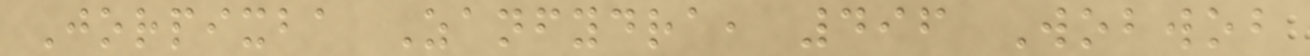Jorpixba Zanfydra, 496 Wobwob
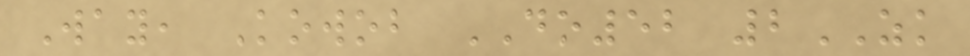Way, Kowob DO52 2ZK
